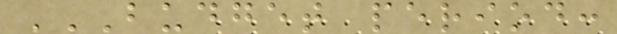BUDGET PERIOD:
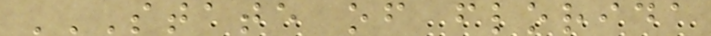STATE OF FLORIDA
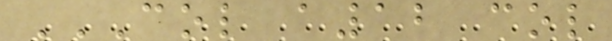COL A12 COL
